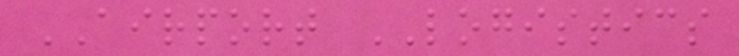AIRPORT LOGISTICS
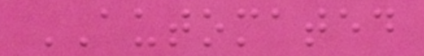AUTOMATED
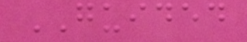GUIDED
